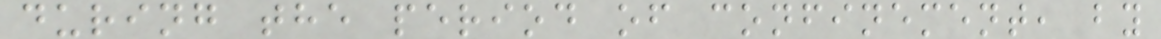during the period of confinement, by
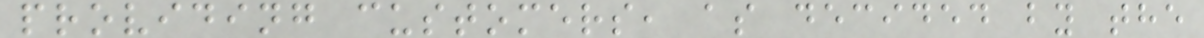providing customers, as decided by the
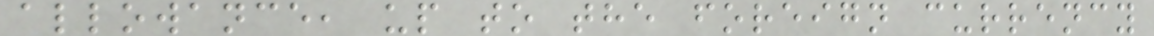allowance, up to the foreign currency
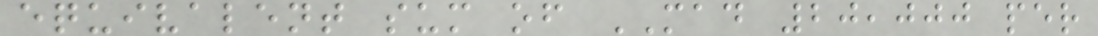equivalent sum of MAD 20,000 per
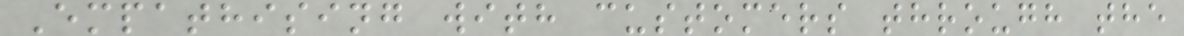Empathising with customers through the
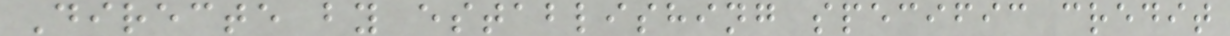Directe by establishing specific credit
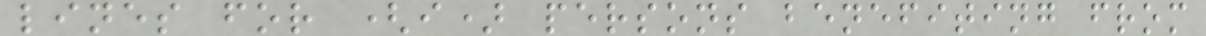lines for (i) persons benefiting from
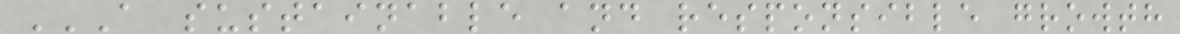A SUSTAINABLE AND RESPONSIBLE GROWTH
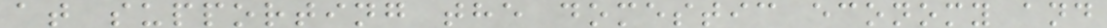at supporting the domestic economy and
